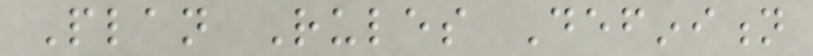Plan Rules Definition
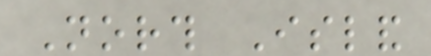North Island
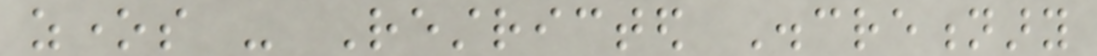zones - Restricted Discretionary
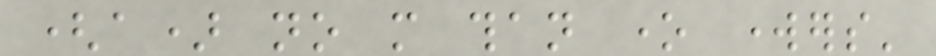(a) no more than one workers'
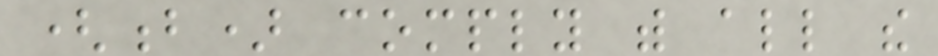(b) comply with all the
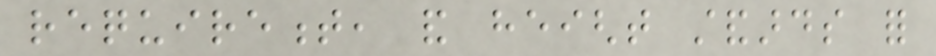requirement, and height standards for
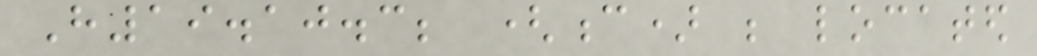H19.10.3; (c) be located
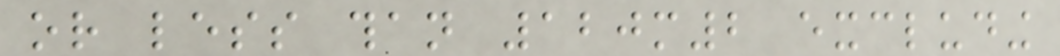or less than 120m2 excluding
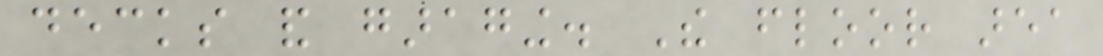decks and garaging. The floor area
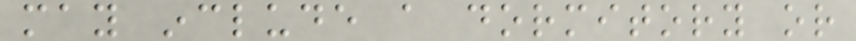may include a dormitory or
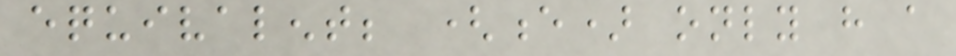equivalent; (e) only have a
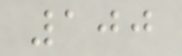100
